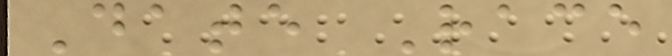Date Race
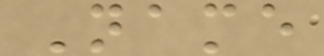Name
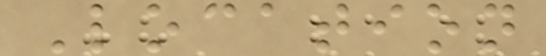Location
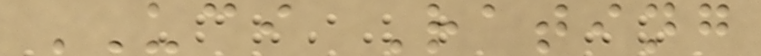UCI Rating
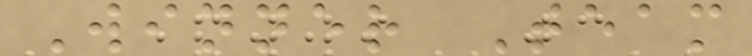Winner Team
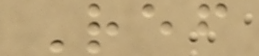Ref
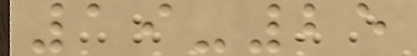19-25
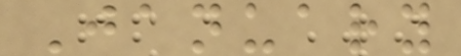January
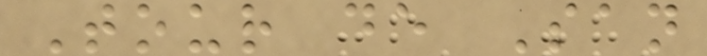Tour de San
